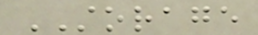STORAGE
